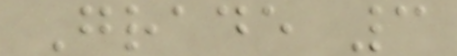Grade 3
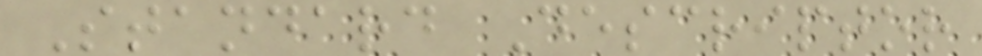Standard Descriptor
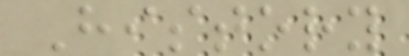History
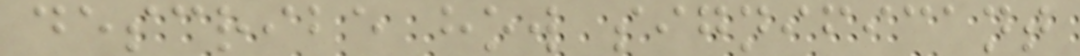describe how significant
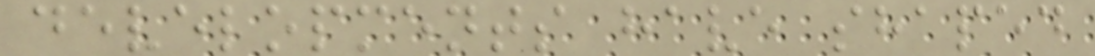developments have shaped
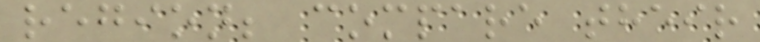region; compare their
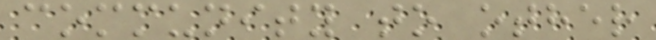community to other
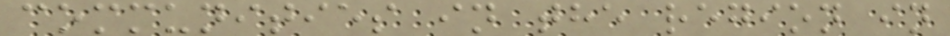communities in the region in
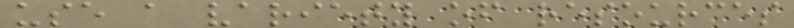use a variety of resources
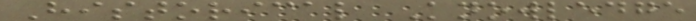Historical Knowledge
